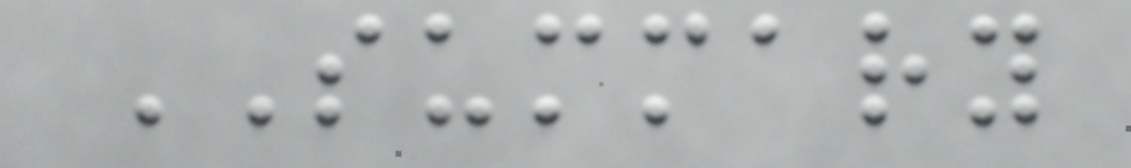SUMMARY
